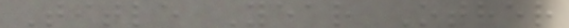Title Year Other
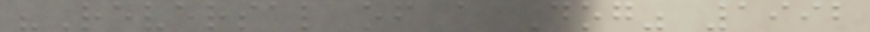"Reversal of a Dog" 1992
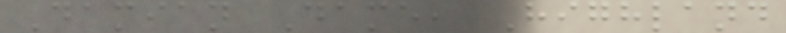Damian Dame, Highland
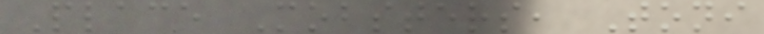Place Mobsters, Toni
